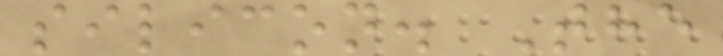silicon. The
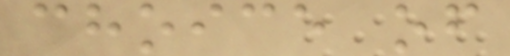choice of
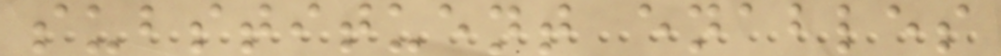substituent enables
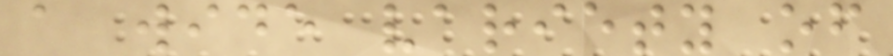a wide variety of
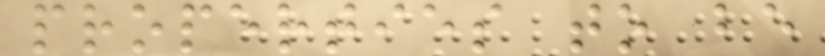properties to be
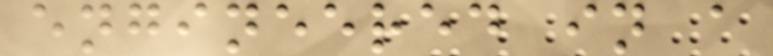engineered in a
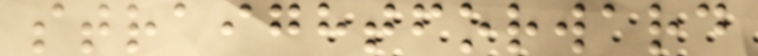straightforward
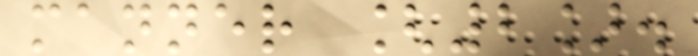manner [2].
